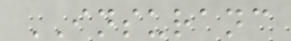INSURANC
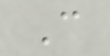C
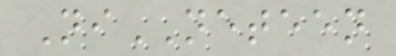NiNETEEN
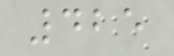425
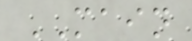MAIN
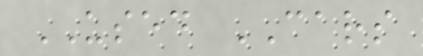USED CARS
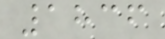1836
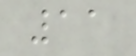11
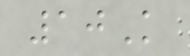10K
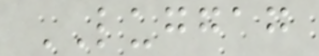LUGGAG
